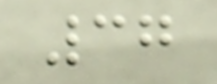37
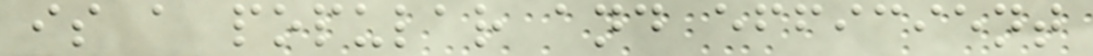is a popular and efficient
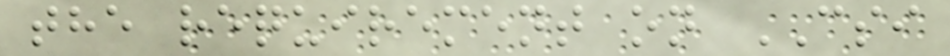the requirement on CSI
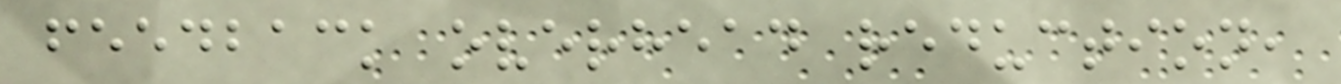feedback overhead reduction,
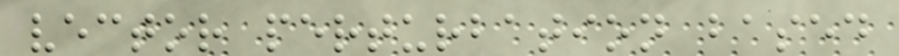vector perturbation based
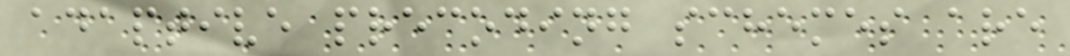adaptive precoding schemes are
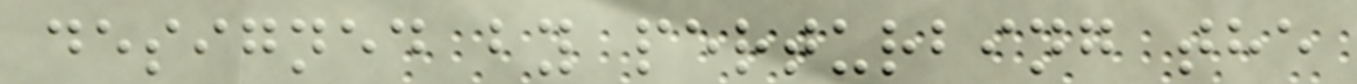designed by perturbing the
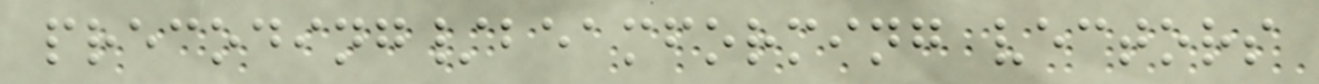precoding/beamforming vectors
